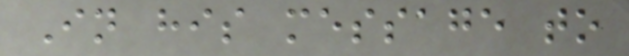In his message to
